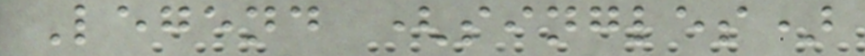Legend (singles)
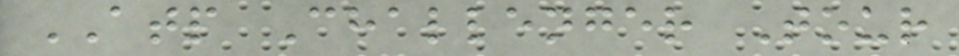ATP Challenger Tour
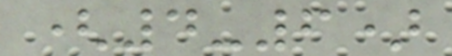(4-6)
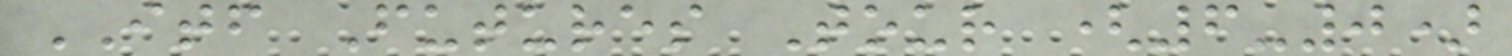ITF Futures Tour (6-0)
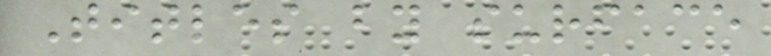Titles by surface
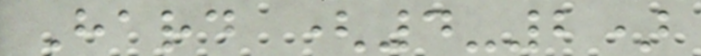Hard (4-2)
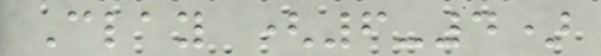Clay (6-4)
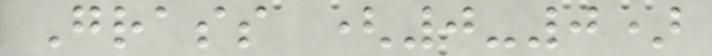Grass (0-0)
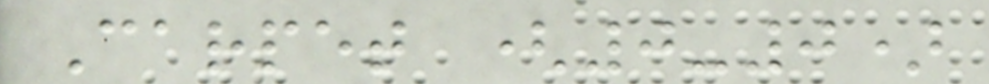Carpet (0-0)
